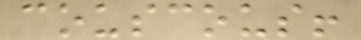couscous!
